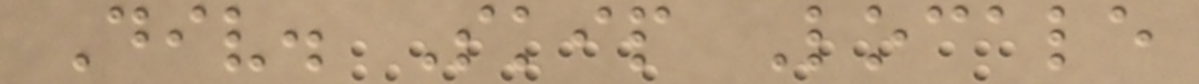Div. Skip Locale
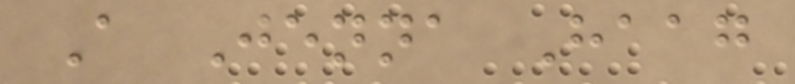A Jenna Haag
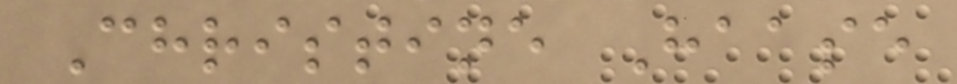Christine Haase
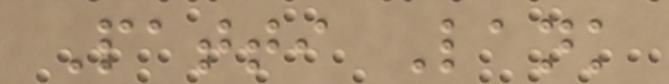Patti Lank
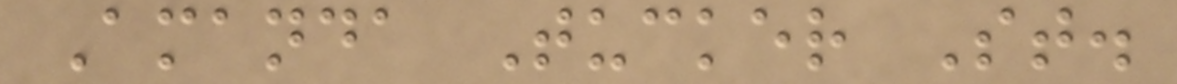Amanda Tucker St.
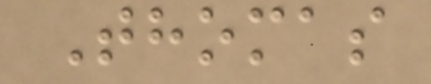Thomas
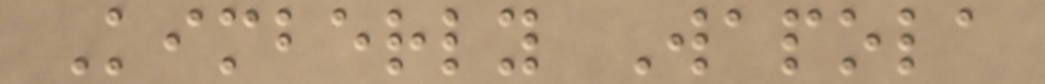Kimberly Wapola
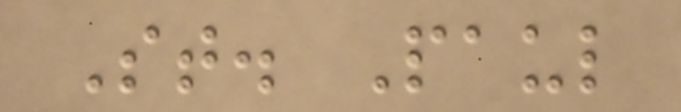St. Paul
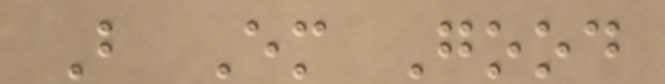B Em Good
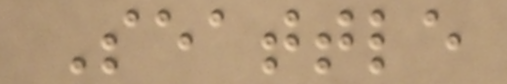Seattle
